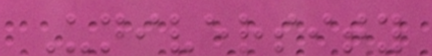University
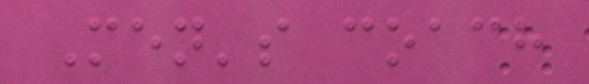Men's coach
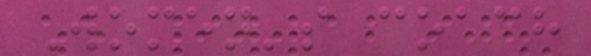Women's coach
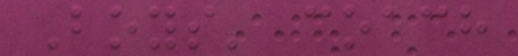Boys' coach
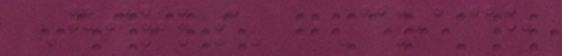Girls' Coach
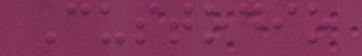Custodio
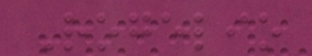Rogelio
